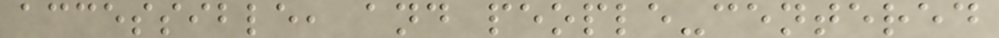accessible, and people-centered
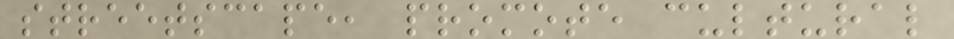streetscape, promote cultural
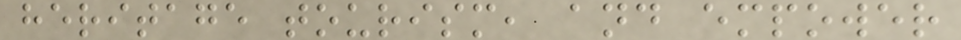heritage tourism, and empower
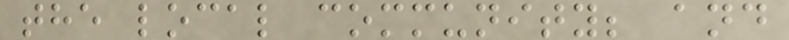the local community; and
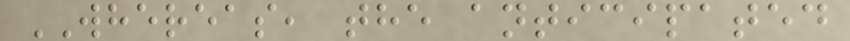WHEREAS, the anticipated
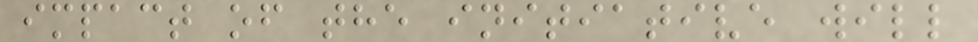impact of the initiative will
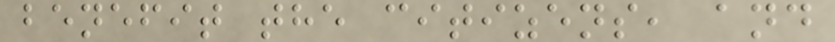benefit the citizens, and
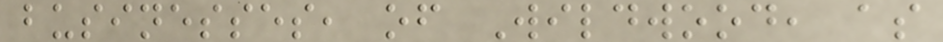businesses, of Wildwood, as
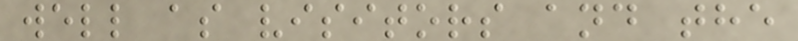well as visitors and the
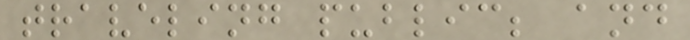traveling public; and
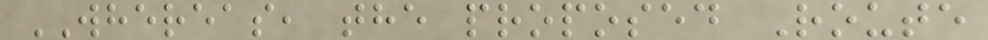WHEREAS, the proposed Route
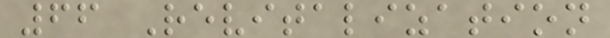66 Revitalization
